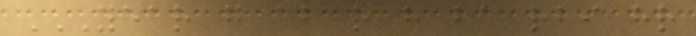YEAR G AB R H BA RBI HR
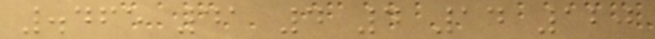.465 41 4 4 14 120
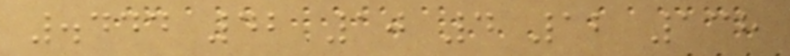.444 42 10 4 12 138
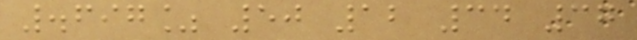.697% 50 12 34 37
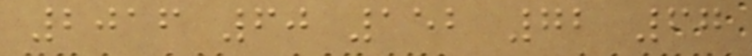2016 60 152 72 67
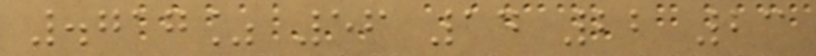.717% 56 14 22 23
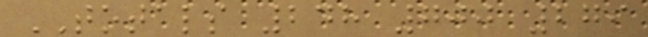TOTALS 248 700 279
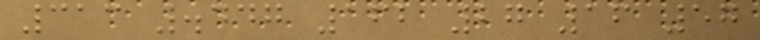313 .447 162 27 16 57
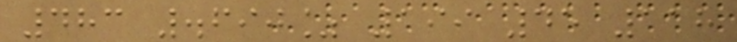483 .690% 199 45 118
